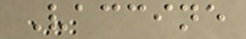Vaccine
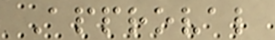Approval
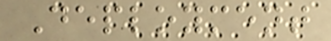Deployment
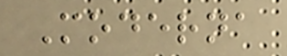Moderna
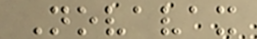Novavax
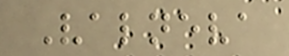Valneva
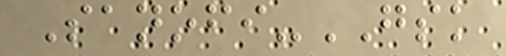Sanofi-GSK
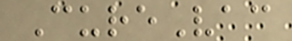CureVac
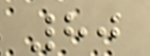80
